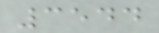3544
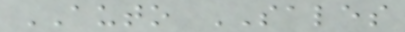AUTO SALES
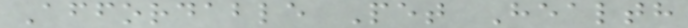Affordable Pet Health
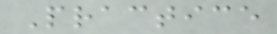Practice
